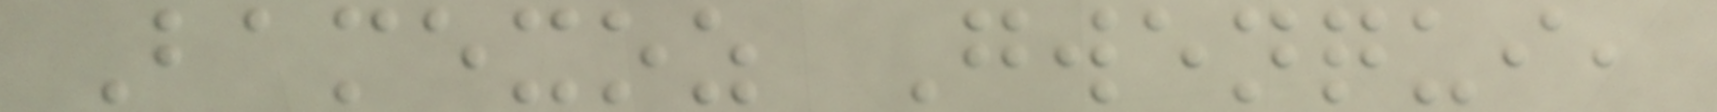Bamexoz Gwenqui,
